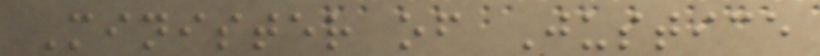Minister of Justice
